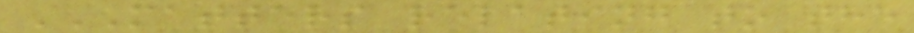MATTERS RELATING TO THE
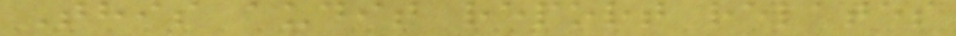This audit report relates
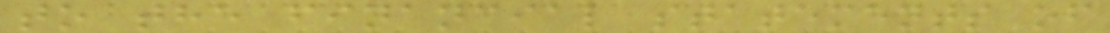to the financial statements of
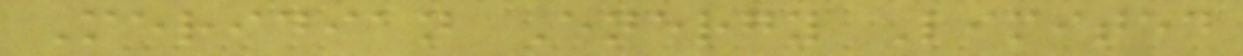Meridian Energy Limited
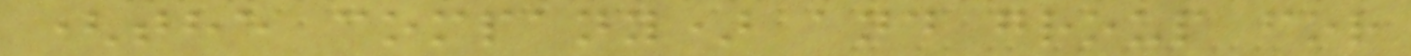(the company) and group for
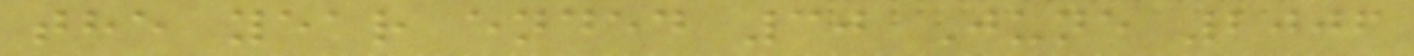the year ended 30 June 2006
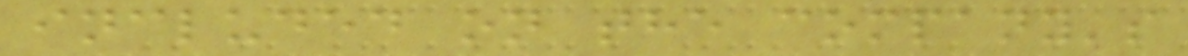included on the company's
